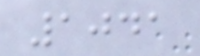1041
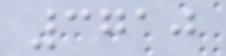3710
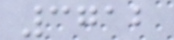3712
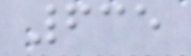635
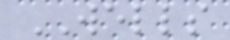WELLS
